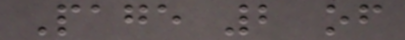Page 2 of
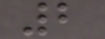2
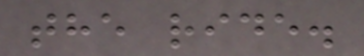the ride.
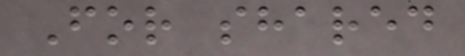For shared
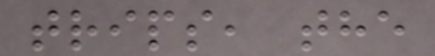trips, the
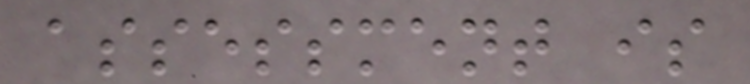assessment is
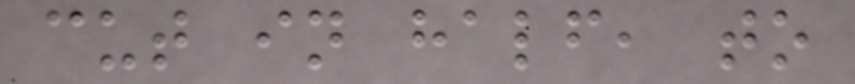cut in half, to
